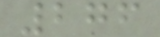276
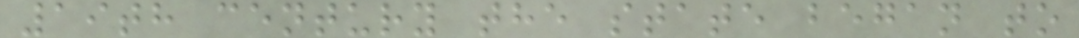19th century the state began to
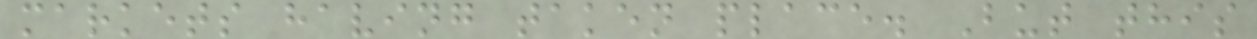markets having taken place. But this
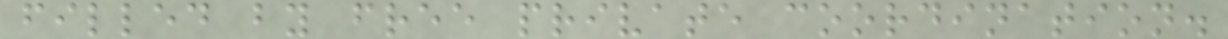filled by free private coordination.
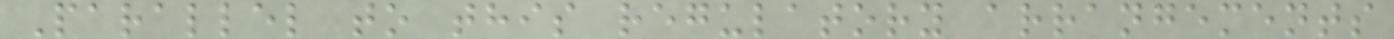Parallel to this regulatory arrangements
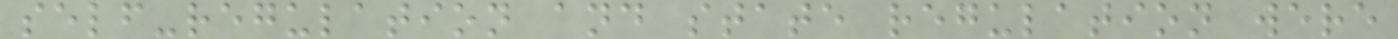self-regulation and state regulation were
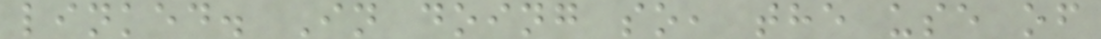linked. In doing so, the use of
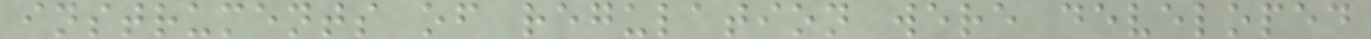instruments of regulation were developed
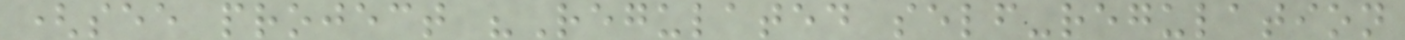(see project "Regulated self-regulation
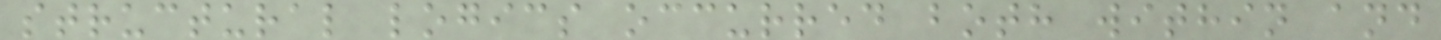structural logics occurred both within and
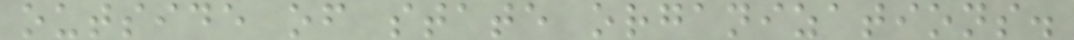outside of state organizations.
